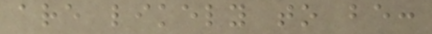are likely to be:
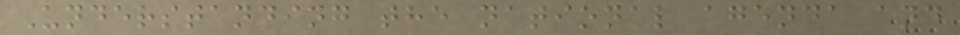Understanding the national agenda and
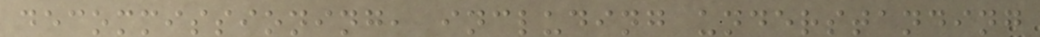decommissioning, including understanding
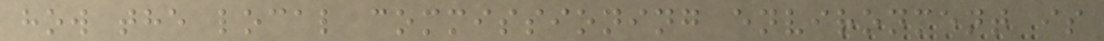how the local commissioning environment is
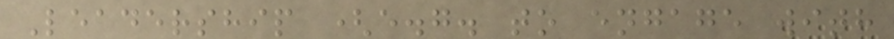Leadership (e.g. to engage with
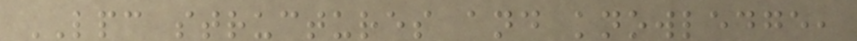LPC structures and knowledge,
